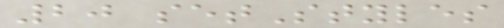20 setStyles
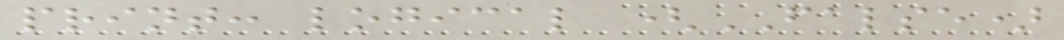print: logical (FALSE)
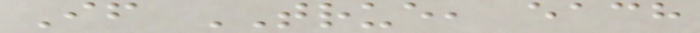If TRUE, each
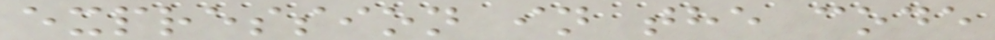expression in the code
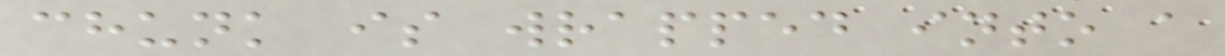chunk is wrapped into a
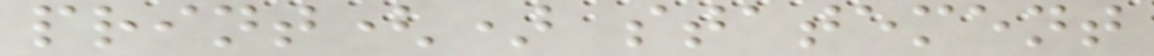print() statement
